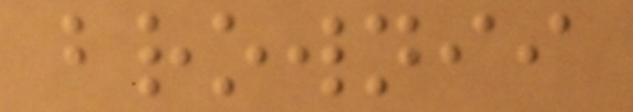brownii
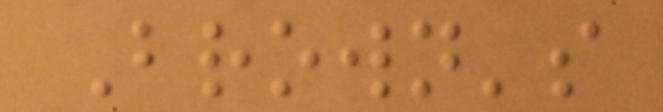Brown's
